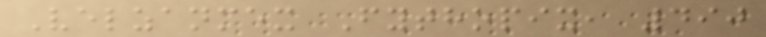Velzanmex Fythopix, 490
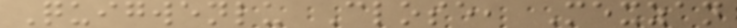Quigwenlu Close, Mexzan
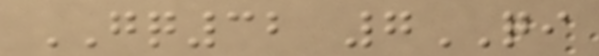GQ32 7QI
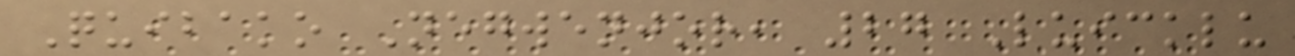Quibako Negwenjor, 27 Luicklu
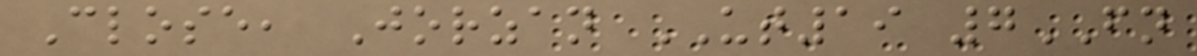Close, Jorzan UT19 7FN
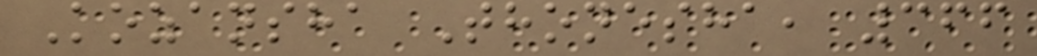Kozansha Thonesha, 366
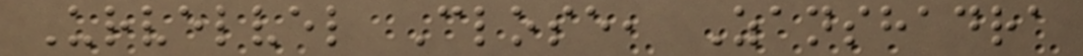Urvelvel Close, Zanshadra
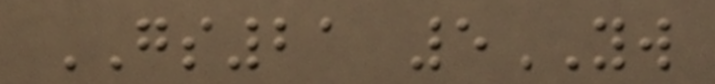GS21 5YW
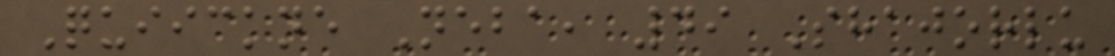Quiickne Neba, 49 Shajorlu
